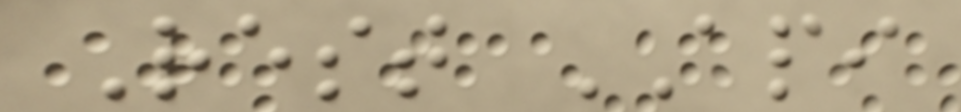Rest API
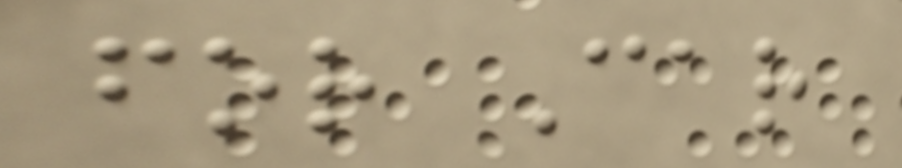for Car
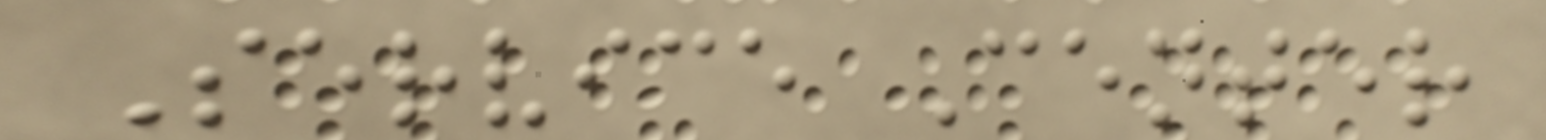Service Center
